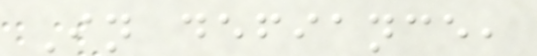In defiance,
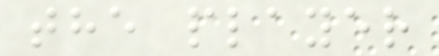the player
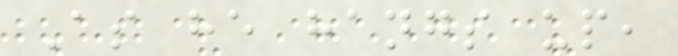As he hangs up,
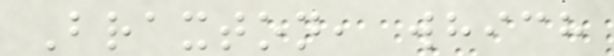Braxton, which
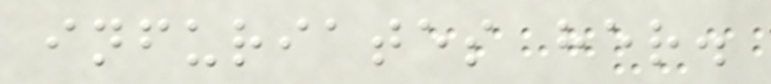infuriates her.
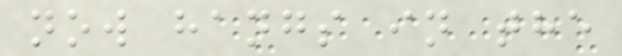now hangs in the
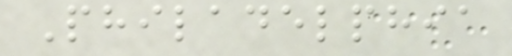Philadelphia
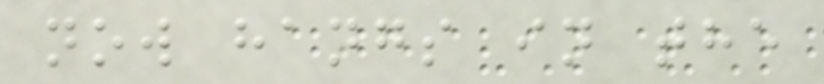now hangs in the
